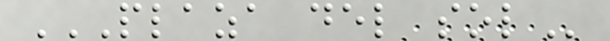PLAZA DEL SOL
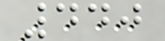440
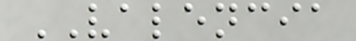VALENCIA
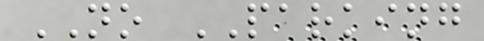NO PARKING
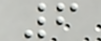6
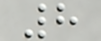8
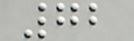72
